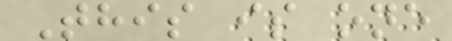This is one
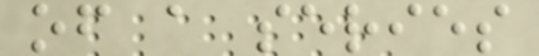of a series
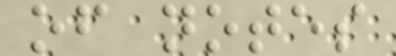of notes
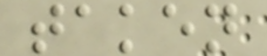taken
